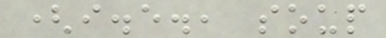(i.e., soup
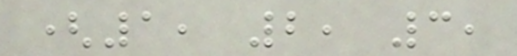(1, 2, 3,
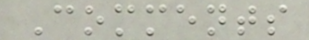Comments
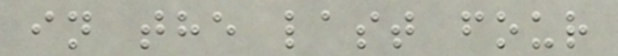in the last four
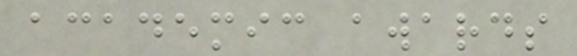academic awards
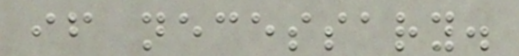if necessary.
